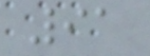91
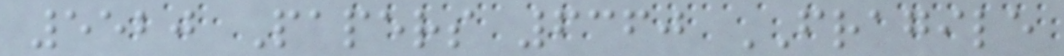5520 Papers 6360 FRAGILE
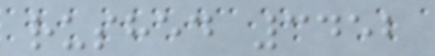rushed 3452
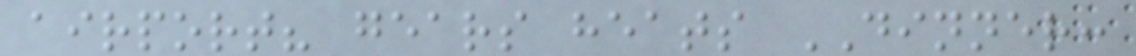airport? gears heats DINNER:
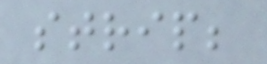strip;
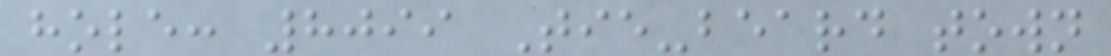hole: 8099 Tie-beard town
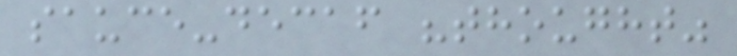sauce-decaf "thought"
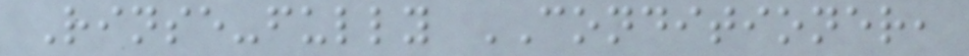Rinse-fully CONDITIONER,
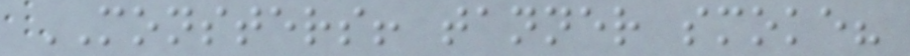MONSTERS! tanner smoke?
